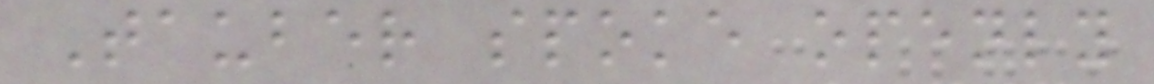Tauber spoke openly
